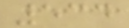534
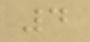4
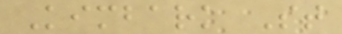Kimbark St
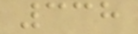338
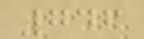746
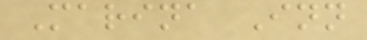Marina Inn
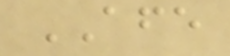AFE
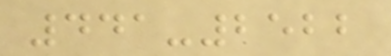441-2522
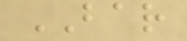BAR
